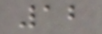12
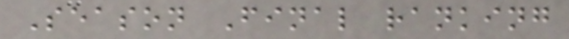Season Final ranking
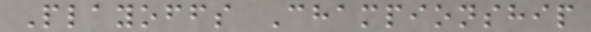Playoffs Championship
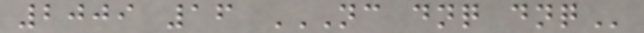2009 16 NC DNQ DNQ
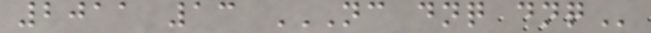2011 13 NC DNQ DNQ
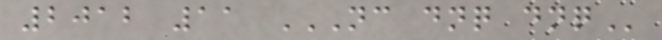2012 11 NC DNQ DNQ
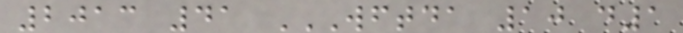2013 41 WFTDA 10 D1
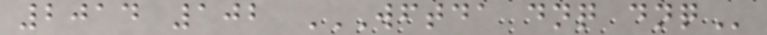2014 102 WFTDA DNQ DNQ
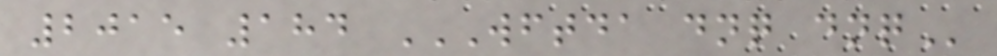2015 184 WFTDA DNQ DNQ
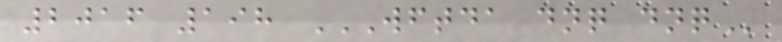2016 198 WFTDA DNQ DNQ
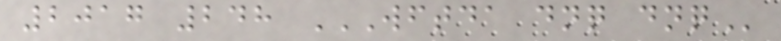2017 248 WFTDA DNQ DNQ
